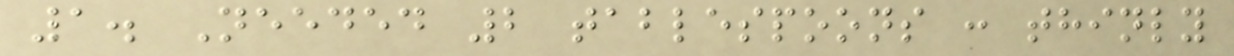1. Needed 2 tablespoons : thinly
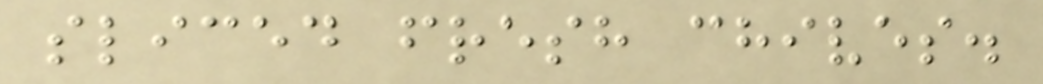sliced fresh chives.
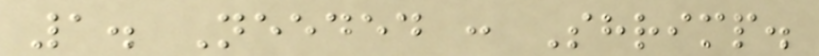1. Needed : Shrimp.
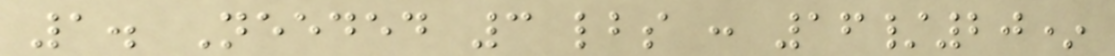1. Needed 3 lbs : 16/20*
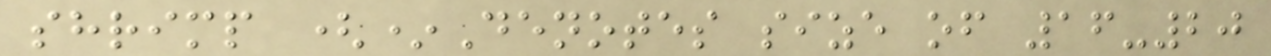shrimp (*Denotes size of 16-20
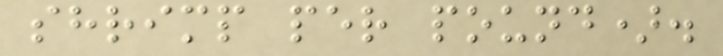shrimp per pound).
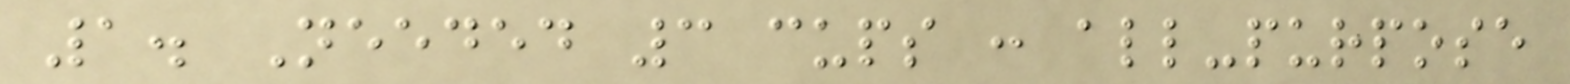1. Needed 3 cups : all-purpose
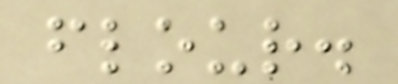flour.
